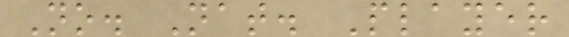No. Nat. Player
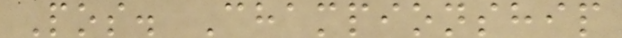Pos. Championship
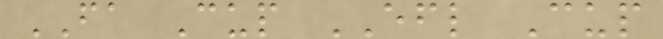FA Cup EFL Cup
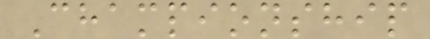Championship
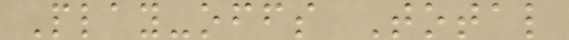Play-offs Total
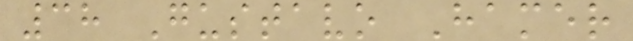38 Gustavo Hamer
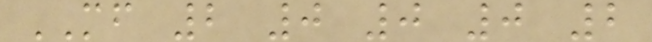MF 2 0 0 0 2
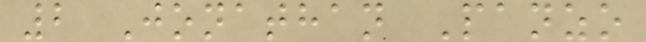2 Jonathan Panzo
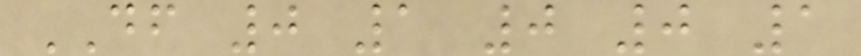DF 0 1 0 0 1
